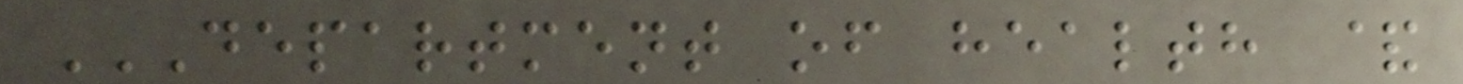DEPARTMENT OF HEALTH &
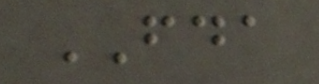FDA
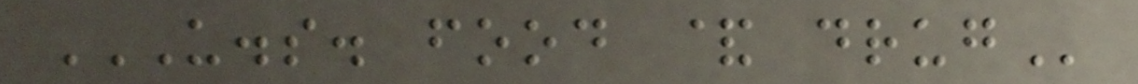U.S. FOOD & DRUG
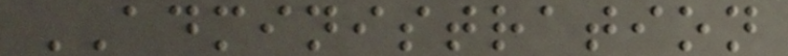ADMINISTRATION
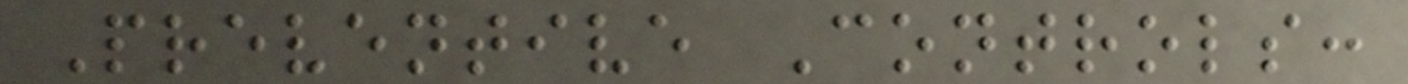Preventive Controls:
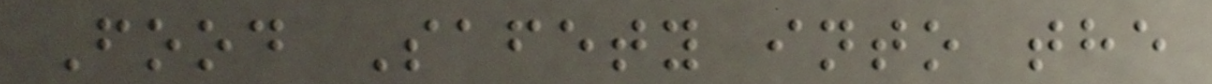Food Safety into the
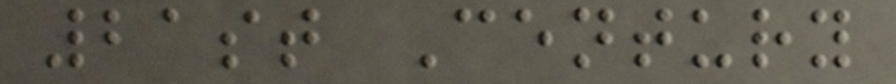21st Century
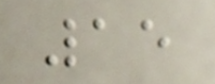15
